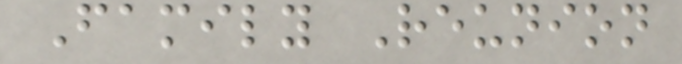Family Reunion
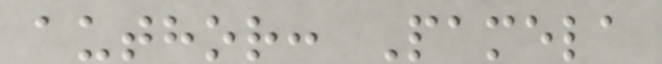author: Pamela
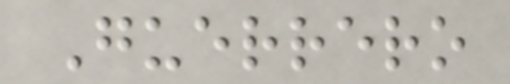Guerrero
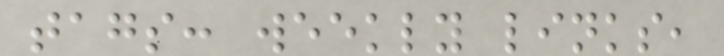tags: weekly links,
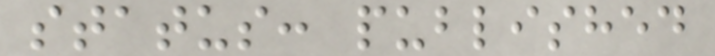status: published
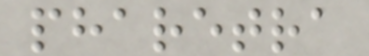pharetra
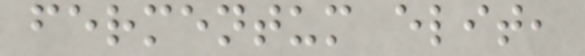fermentum elit,
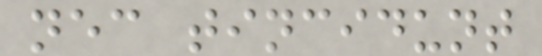nec tincidunt
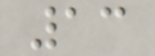13
